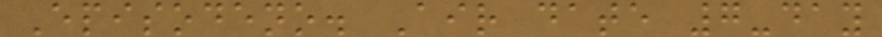Episodeno. Air date 7-day
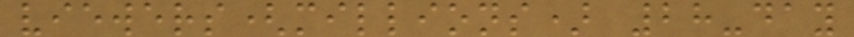viewers(millions) 28-day
